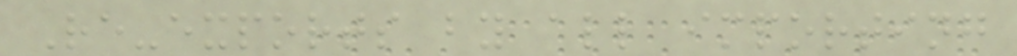Re-exports by all importing
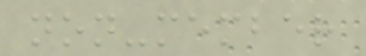non-member
